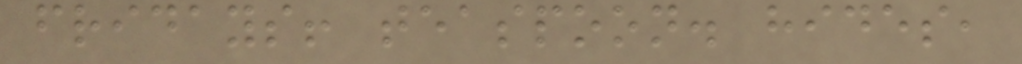fridays! teaspoon. hides,
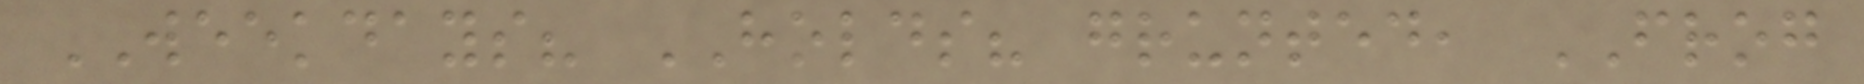WEEKDAYS? HOLDS? grunted, FROG
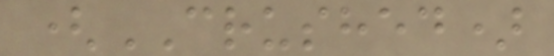(CRUSHED)
